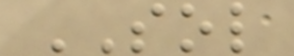SOL
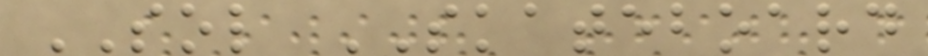SOL SKATEBOARD
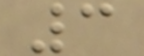3
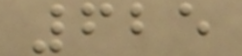625
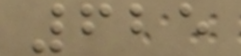625
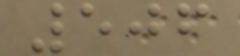506
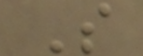S
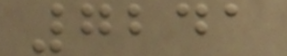7241
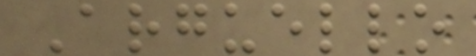Arguello
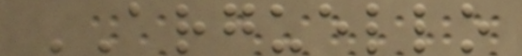ARGUELLO
